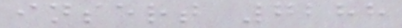insert 7288
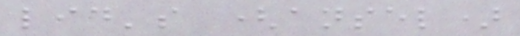lid's (ansel)
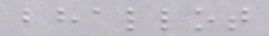bhallot
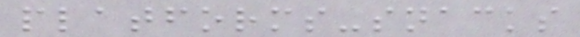platforms-snacks
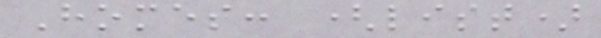Homes: (list)
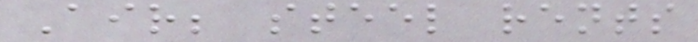Air; steel rents
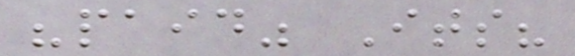"paid" Its?
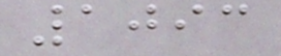1093
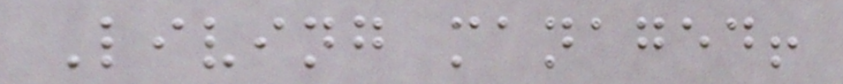Living managed!
